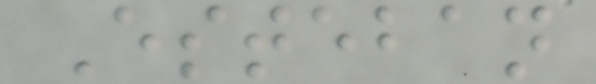Esteban
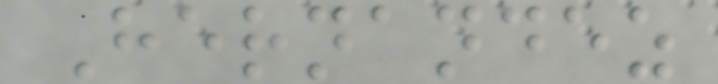Hernandez
